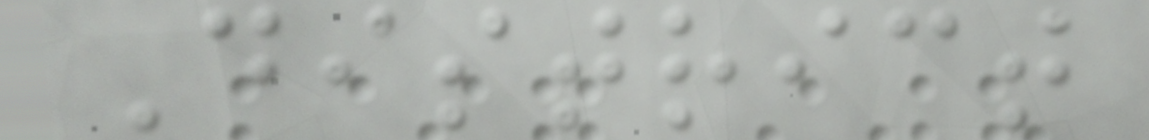District
